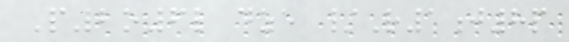P2o6l dze /R1j8p
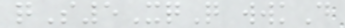qS5XqQ wwkD
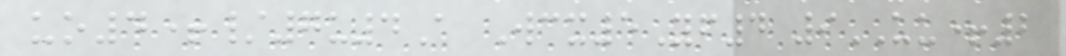uo4+/7u4A Wcx5Yf4 9UU+2
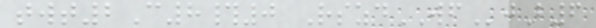twt2C8#0 RszdWFjB6
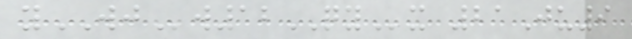yWJw12QYx 21Ju9
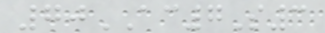70AC7S3
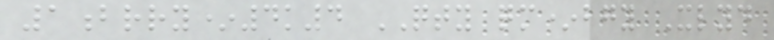1brry*4k4 QTY qm*bgy Xlyd
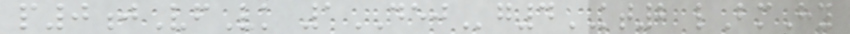p0jVfVk 1DEJg4KT2 lBmHy
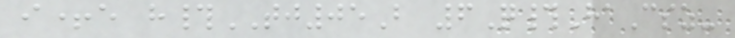i+e h#TJ05B 6Q#HaCsz-
